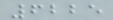6225
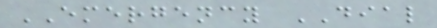EMERGENCY DIAL
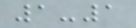1-1
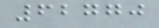62770
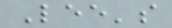Lee's
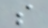s
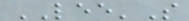LEE'S
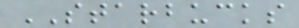STARBUCKS
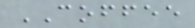COFFEE
